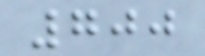700
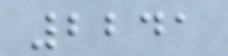2241
